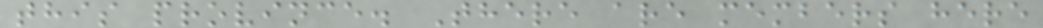this province. There are members here
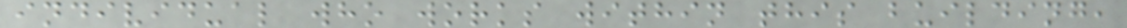individual who works within this building,
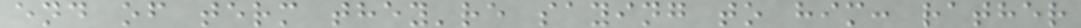end of term they're saying to him: rather
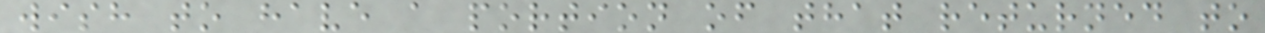wish to have a portion of that returned to
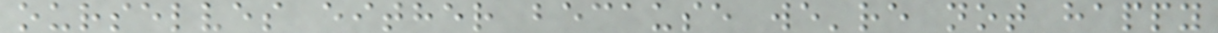ourselves either because we're not happy
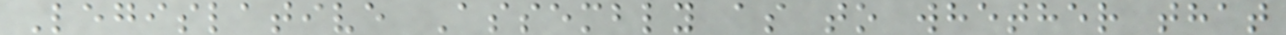Legislative Assembly as to whether that
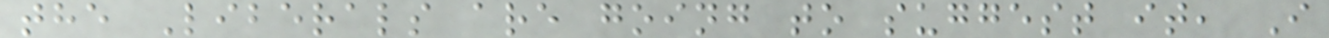the Liberals are going to suggest it, I
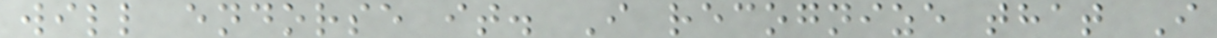will endorse it. I recognize that I
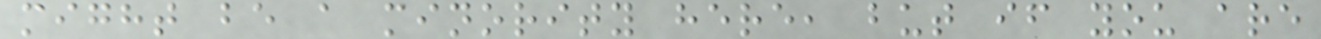might be a minority here, but if you are
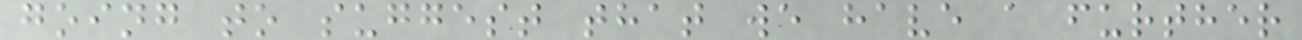going to suggest that we have a further
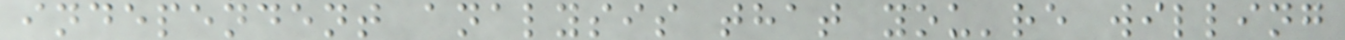independent analysis that you're willing
